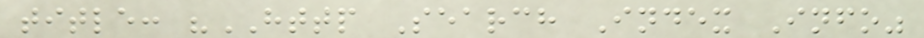title: "HTTP Search Index Info"
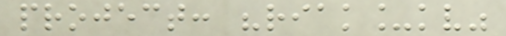project: "riak_kv"
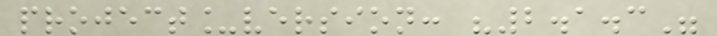project_version: "2.1.3"
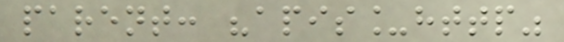parent: "apis_http"
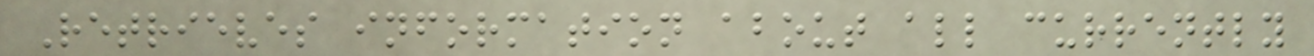Retrieves information about all currently
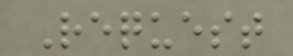Request
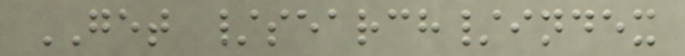GET /search/index
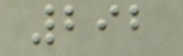292
